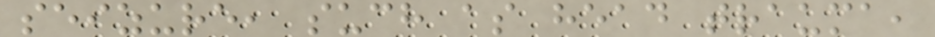seizure, such as head trauma,
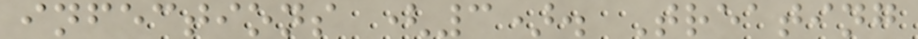infections (3). Treating
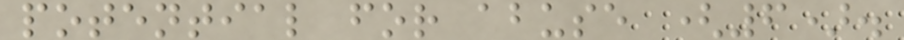potential for abuse (6).
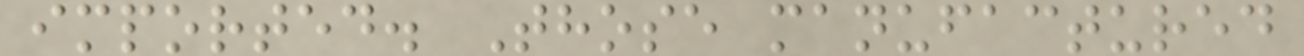imported. Those manufactured
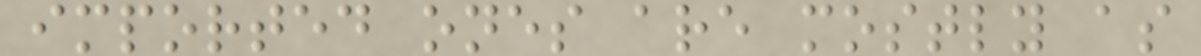imported ones are mostly as
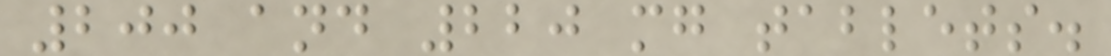200 and 220 mg tablets.
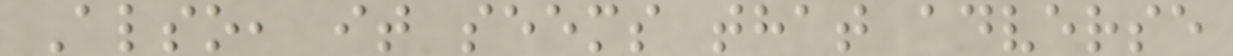Also, it seems that adverse
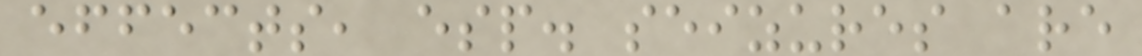effects, esp. seizures are
